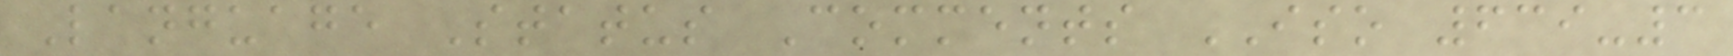Language Status Comments ISO 639-3
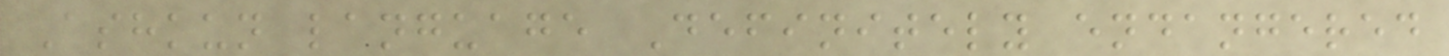Ashkun language Definitely endangered
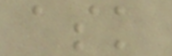ask
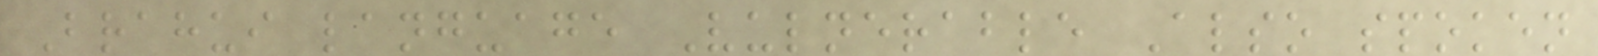Brahui language Vulnerable Also spoken
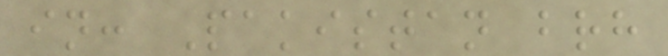in: Pakistan brh
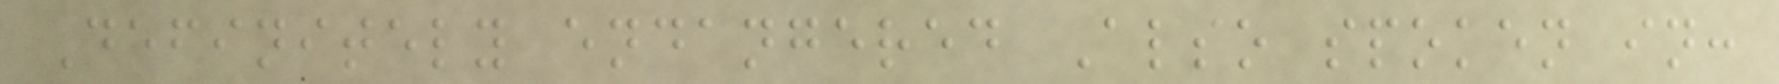Definitely endangered Also spoken in:
